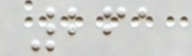261
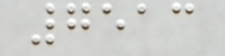7513
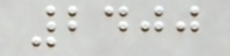2400
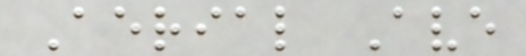Aerial Ave
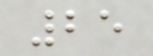25
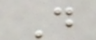D
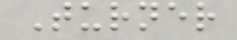Turner
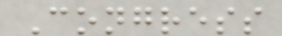Congress
